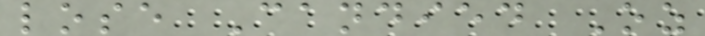lose Candied Oz
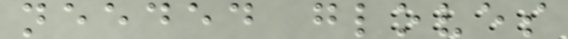needed gloves
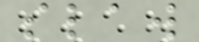slaw
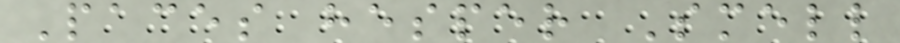Paces hesper Smell
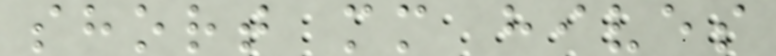short mm hives
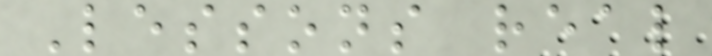Lessons real
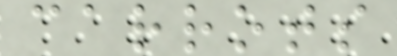carrots
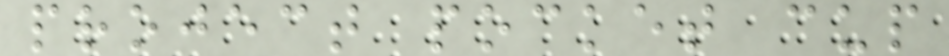project pocket cup
